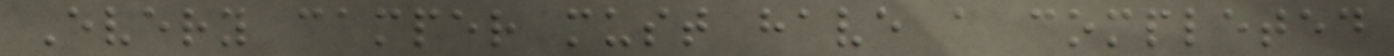Every camper must have a completed
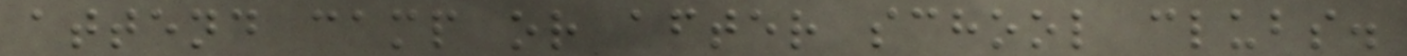attend camp or after school clubs.
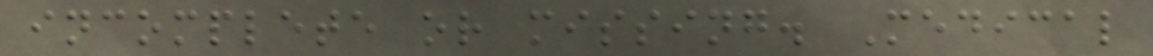incomplete or missing. Medical
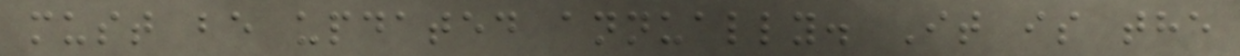must be updated annually. It is the
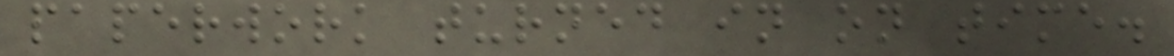paperwork turned in on time.
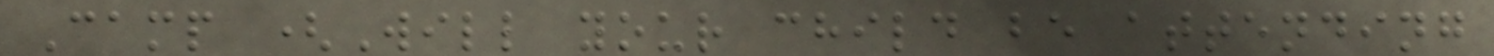Camp (Will your child be attending
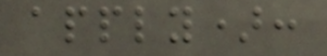apply):
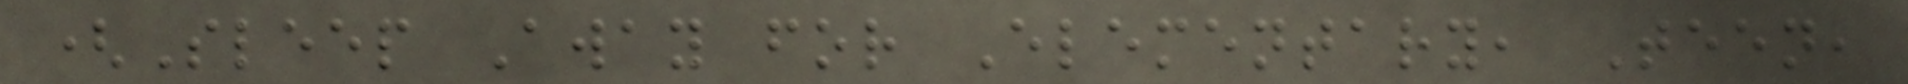(Sleep Away for Elementary, Teen,
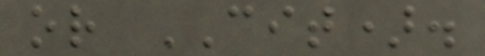or CIT).
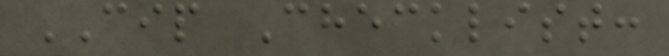CIP Checklist:
